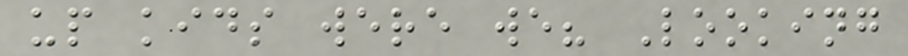up kids were we? Looking
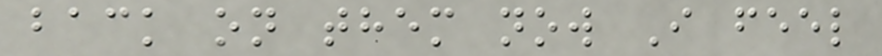back on them now I feel
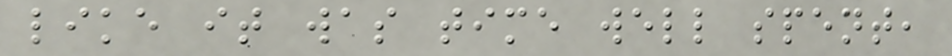like it was time well spent,
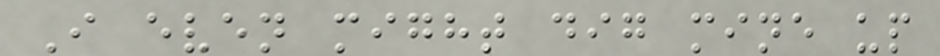I even might dig mine up
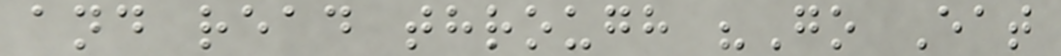and read through "Go Eat
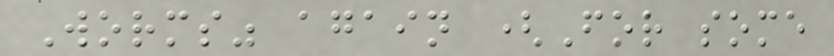Worms" again (For some
